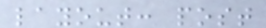layout: post
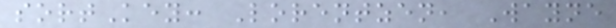sortKey: Lorentzen, Wayne
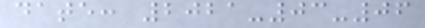date: 2021-03-06
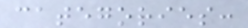categories:
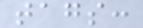tags:
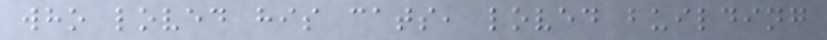who loved his cats, loved building
